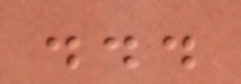...
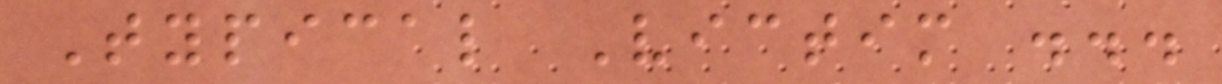Typical Victim ...
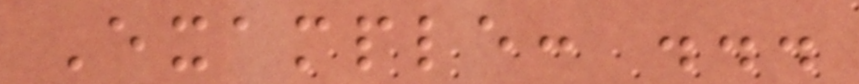Example: ...
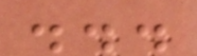...
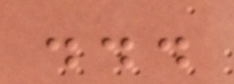...
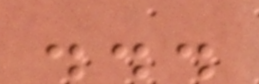...
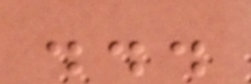...
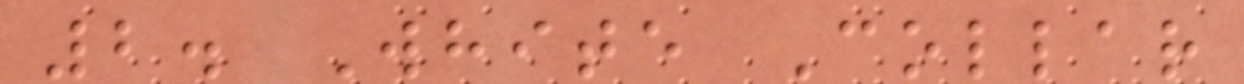2. White Collar
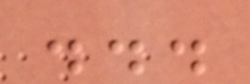...
